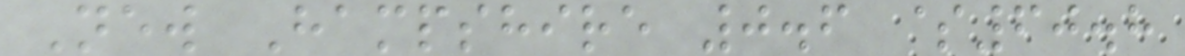New Hampshire 0.6 $60.8
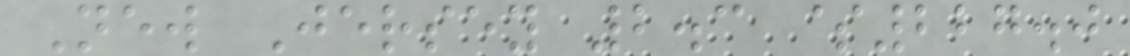New Jersey 2.3 $227.0
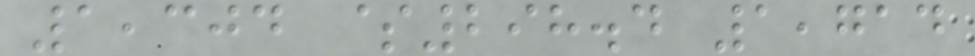1,304 $298.4 1,714
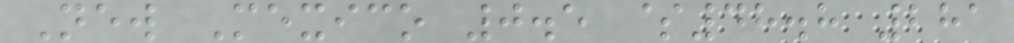New Mexico 0.5 $48.8 281
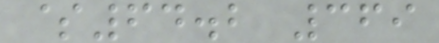$64.2 369
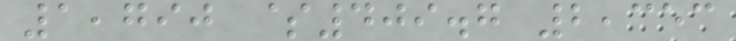1,790 $409.7 2,353
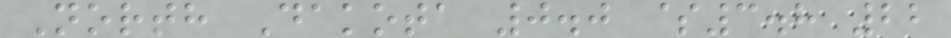North Dakota 0.0 $3.8 22
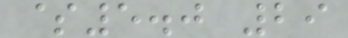$5.0 29
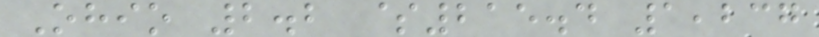Ohio 2.2 $215.4 1,237
